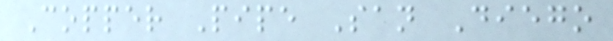Copper Pipe San Diego
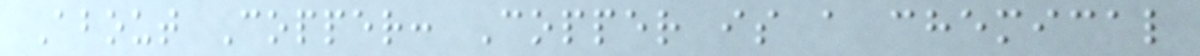About Copper: Copper is a chemical
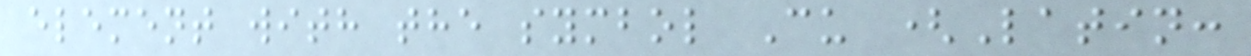element with the symbol Cu (Latin:
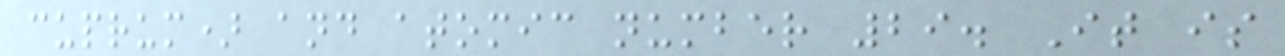cuprum) and atomic number 29. It is
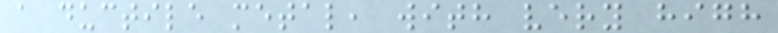a ductile metal, with very high
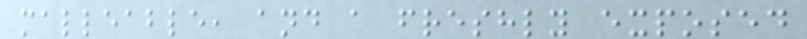malleable, and a freshly exposed
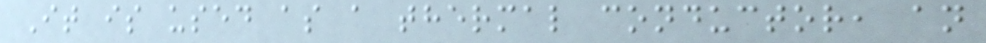It is used as a thermal conductor, an
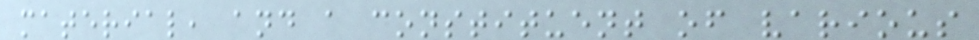material, and a constituent of various
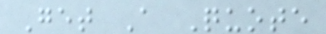Get A Quote
